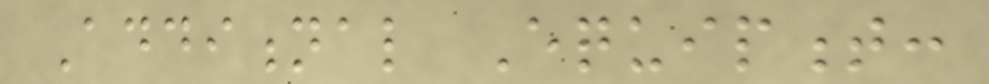Additional Equipment:
